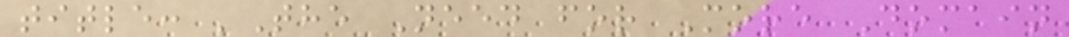title: 'The Need for More Domain
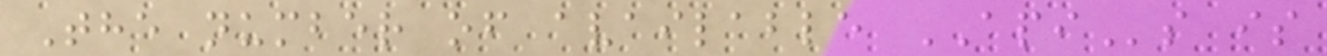The number of available APIs is
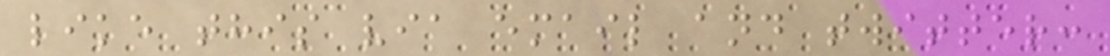like this via email and twitter:
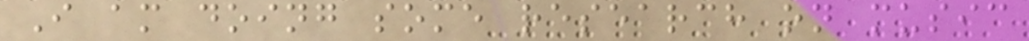I am doing some research on music
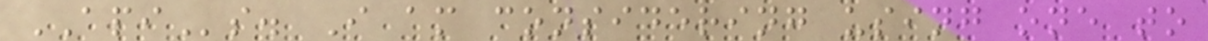APIs. I am considering using one to
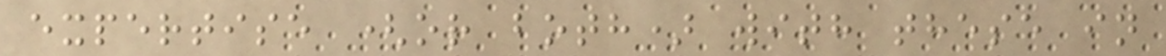expertise (or both) with these in
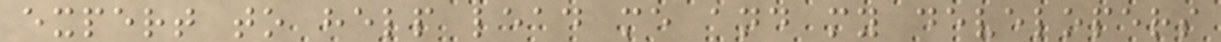expert to help lead me and my developers
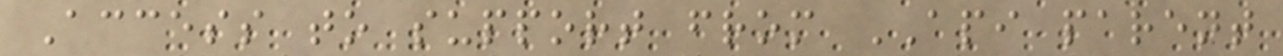Access to support from API parent
